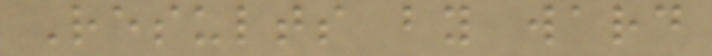Results by ward
